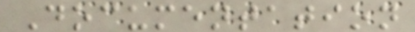Documentation
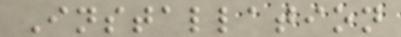Installation
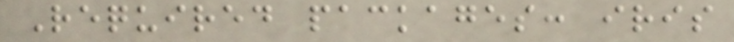Required packages: iris
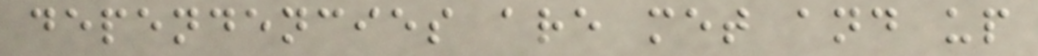dependencies are met and up
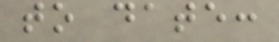to date:
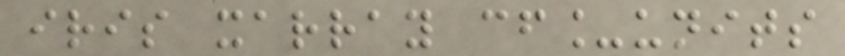iris xarray cf_units
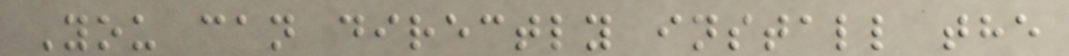You can directly install the
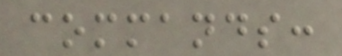commands:
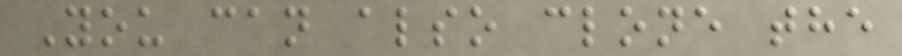You can also clone the
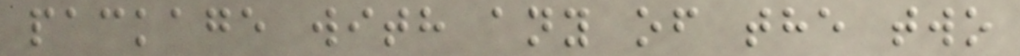package with any of the two
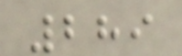289
